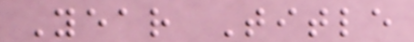Year Title
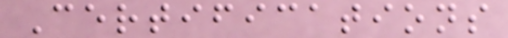Certifications
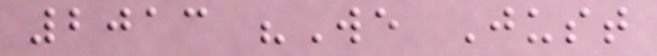2013 "We Just
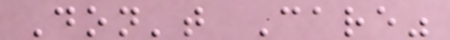Don't Care"
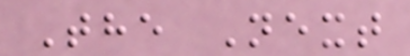The Next
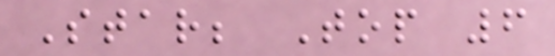Star; Top 6
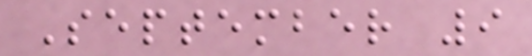September 9
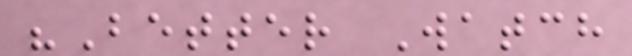"Better Watch
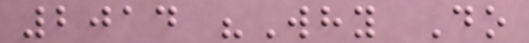2014 "Why Do
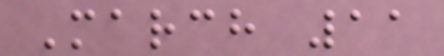March 11
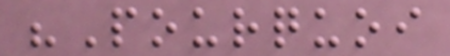"Pourquoi
